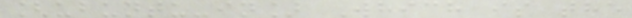[ubuntu-in] Which is the
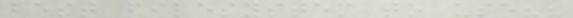best filesystem to use??
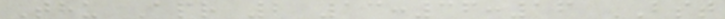Thu Apr 2 13:36:16 BST
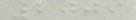2009
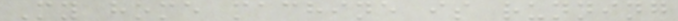My home machine is running
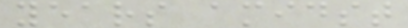years amidst
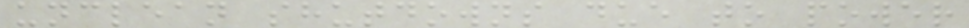unclean shutdowns due to power
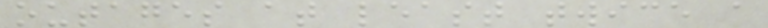outages at least twice a
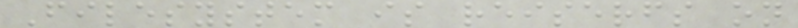Filesystem is reiserfs on
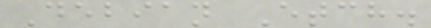Debian Etch.
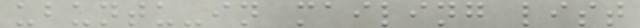ubuntu-in mailing list
